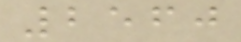2560
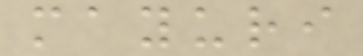mayuri
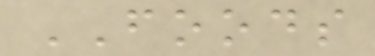FOODS
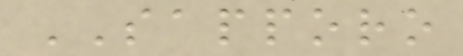SAPPORO
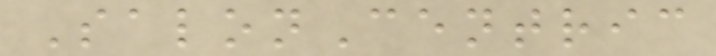SalonCentric
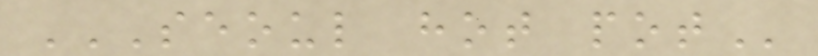SEOUL HOT POT
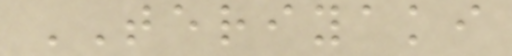TERIYAKI
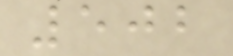502
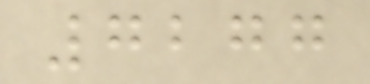7277
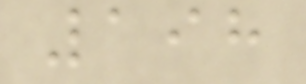198
